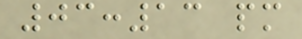03:13 pm
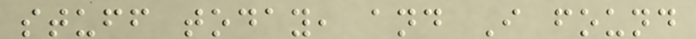stuff today, and I found
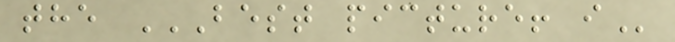the BEST PICTURE! I
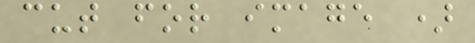cut for image )
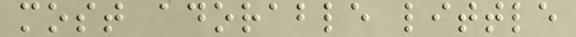most adorable little
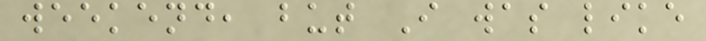weekend, but I was like
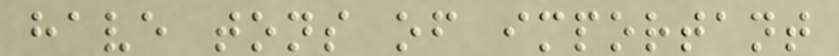have tons of important
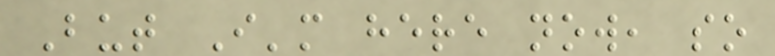But I'm here now, so
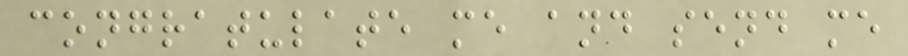congratulate me and send me
